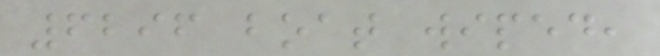6296 boat wiped,
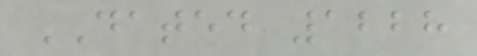DATED 1228
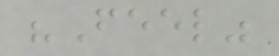"Feel"
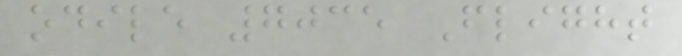odile 7035 Flight
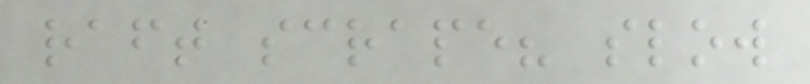raft scrape? slow
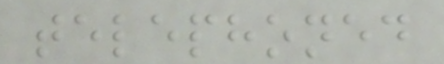telephoned
